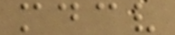mdcv
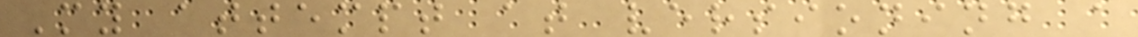My attempt at versioning a
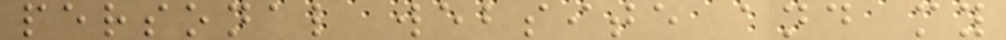personal website and my
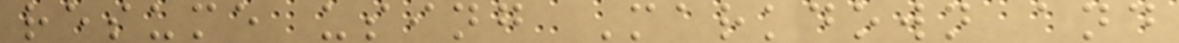resume using Markdown and
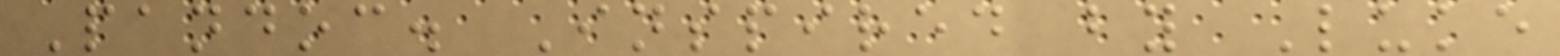Pandoc. Inspired by Luke
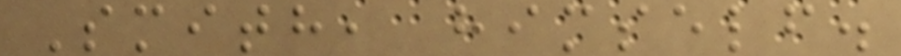Smith, himself.
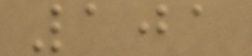101
